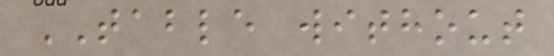TABLE without
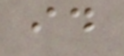id
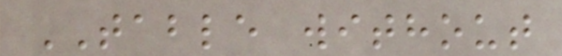TABLE without
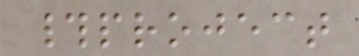#project
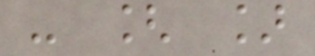- [ ]
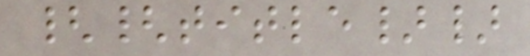{{title}}
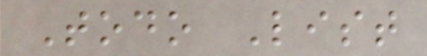Todo List
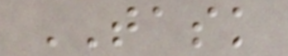TASK
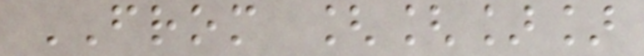FROM [[]]
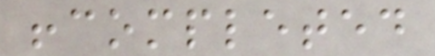!completed
